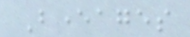Beverages
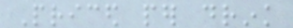Priced per drink
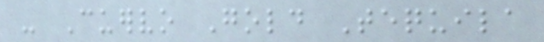- Cuervo Gold Tequila
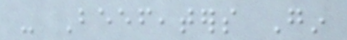- Beefeaters Gin
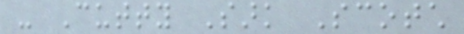- Cutty Sark Scotch
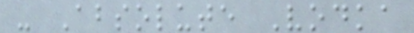- Absolute Vodka
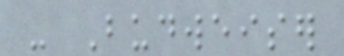- Budweiser
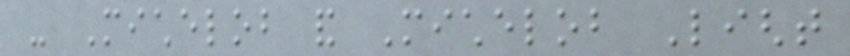- Michelob and Michelob Light
